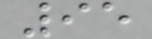95
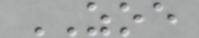ZOE
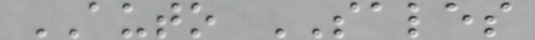AUTO SALES
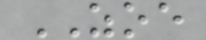ZOE
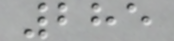285
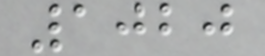1020
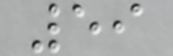59
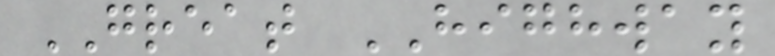GREAT HIGHWAY
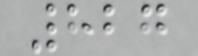827
